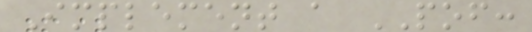Implement a POF:
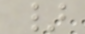}
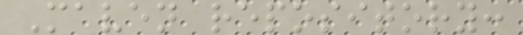Maven repository:
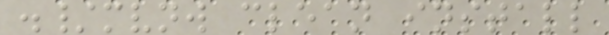./mvnw clean install
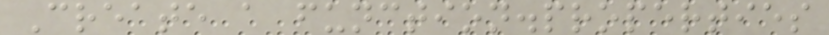Create a function.properties
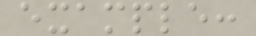example:
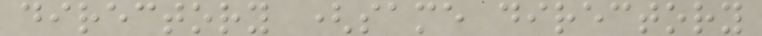directory (same directory
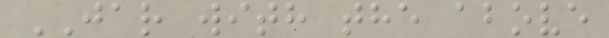JAR with the above
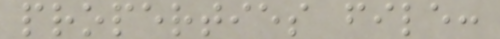properties file:
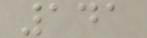141
